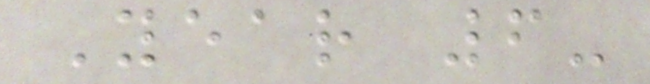Year 6-
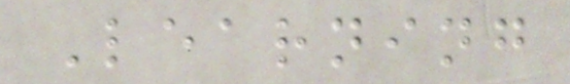Learning
